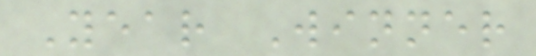Year Winner
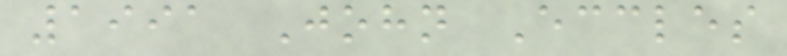1991 John Eccles
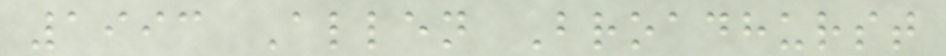1993 Allen Broadhurst
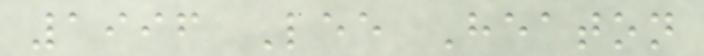1996 Lee Heaton
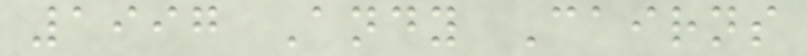1997 Andy Cairns
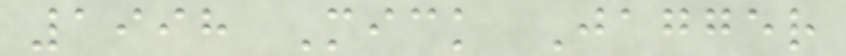1998 Mick Jagger
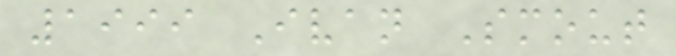1999 Ivan Smout
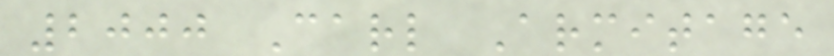2000 Carl Armitage
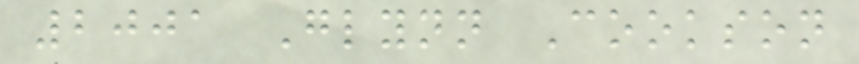2001 Glynn Cookson
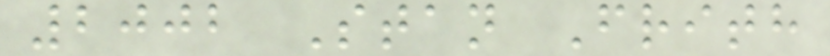2002 Stan Frith
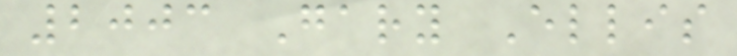2003 Gary Ellis
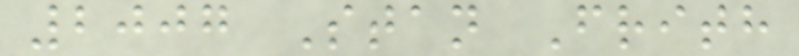2007 Stan Frith
